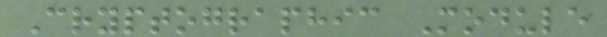Cryptographic Module
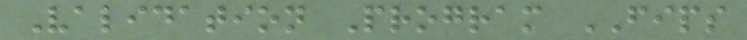Validation Program FIPS
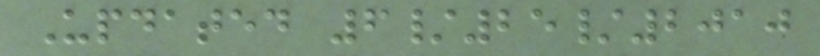Updated 6/25/2010
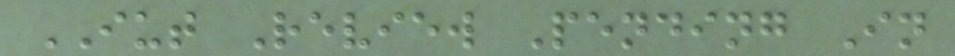IUT Review Pending In
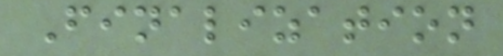Finalization
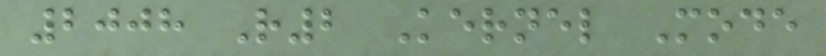2008 R2 Kernel Mode
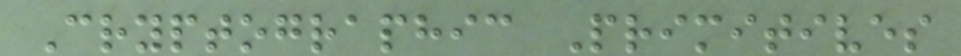Cryptographic Primitives
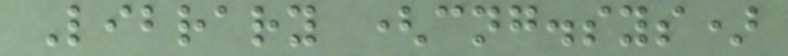Library (cng.sys)
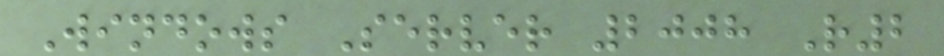Windows Server 2008 R2
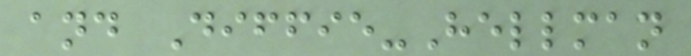and Diffie-Hellman
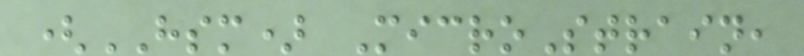(HSM) MicroStrain,
